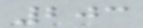203
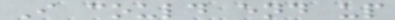I could end up
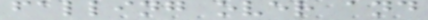falling over and
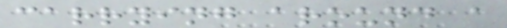carrying around a
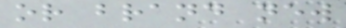or brand new
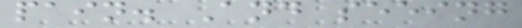pain. And seeing
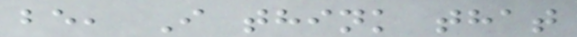be, I think that
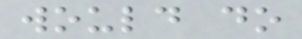would do
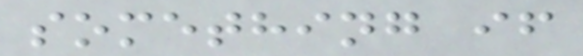something if
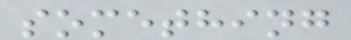something
